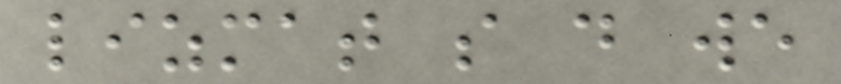lizmat so do we
